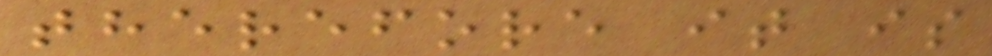therefore it is
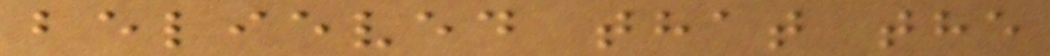believed that the
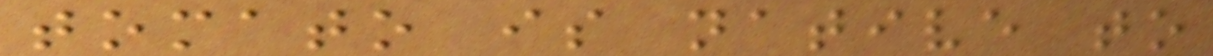tomato is native to
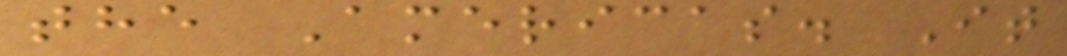the Americas. It
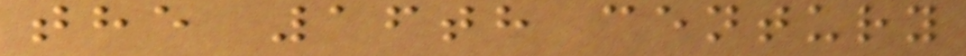the 16th century
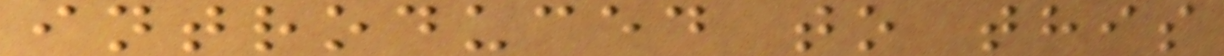introduced to this
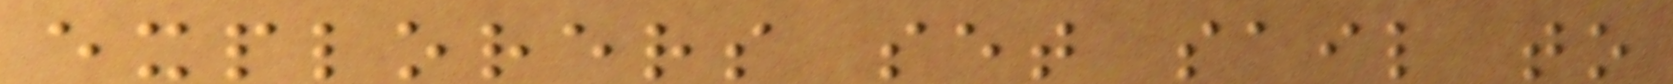explorers set sail to
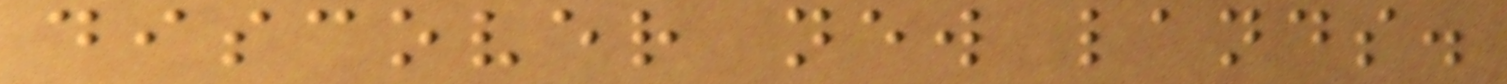discover new lands.
